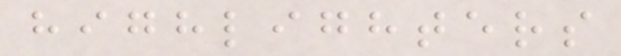highlighters
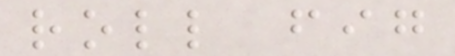roll fig
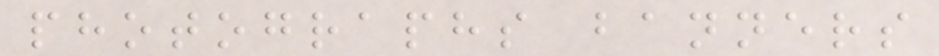photographs banners
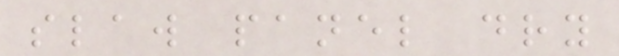slaw panel dry
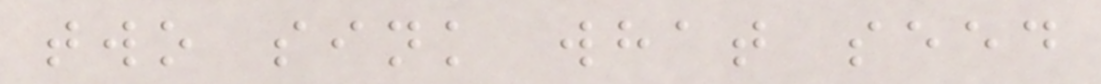two sink what seed
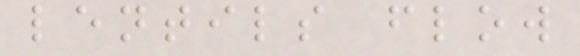lentils flow
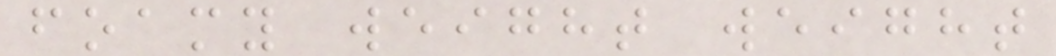foamy weight weight
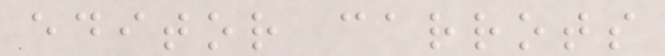editor carrots
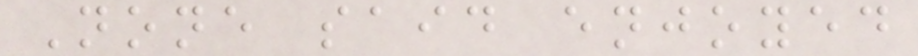None said enjoyed
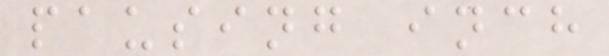pausing inch
